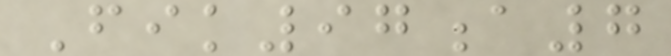Fik97a7
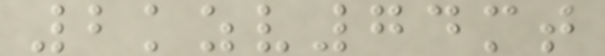2kzv74mt
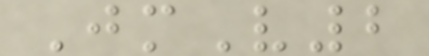JmV2
